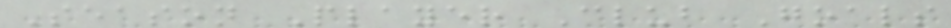Season Player Club Goals
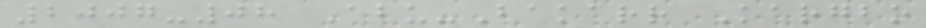2007-08 Abu-Bakarr Kargbo
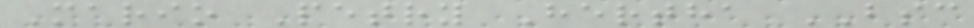Mario Petry Hertha BSC
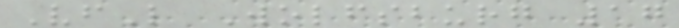VfL Wolfsburg 17
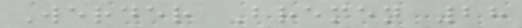Werder Bremen 28
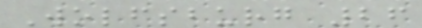Wolfsburg 26
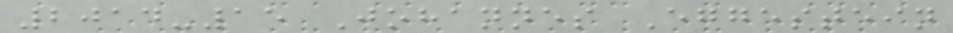2014-15 Johannes Eggestein
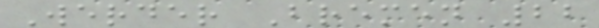Werder Bremen 22
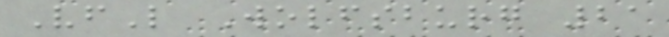VfL Wolfsburg 21
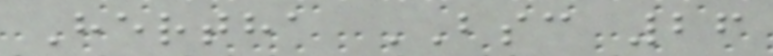Hertha BSC 26
